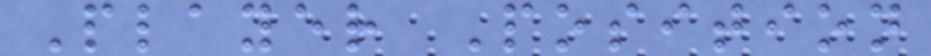Player Position
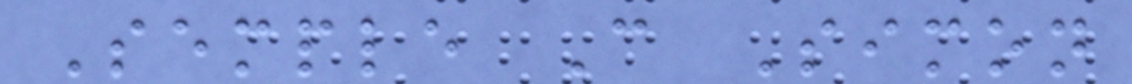Semple C Simon
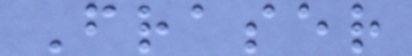Fraser
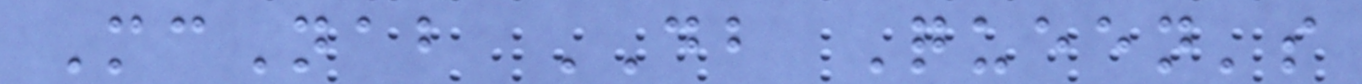McNab DB Queen's
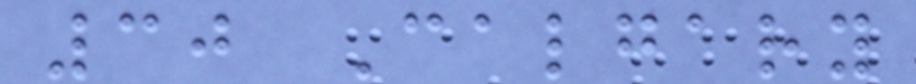30 Calgary
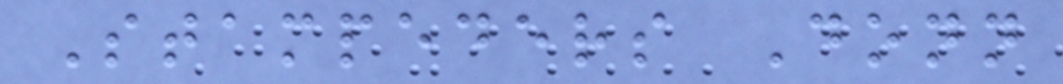Stampeders Donn
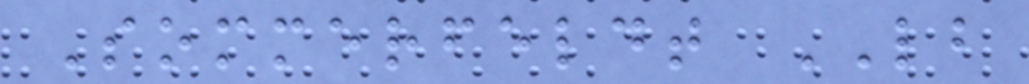Sommerfeldt LB
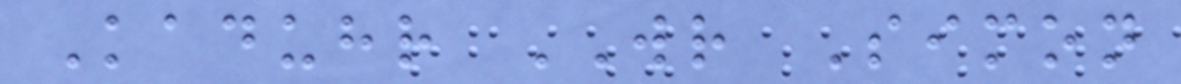Kaduhr WR Simon
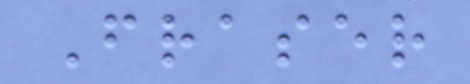Fraser
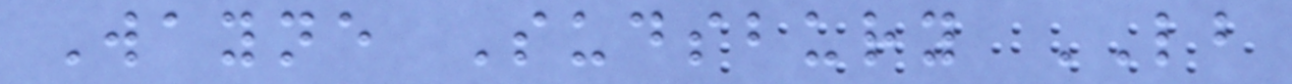Wayne Sudsbury LB
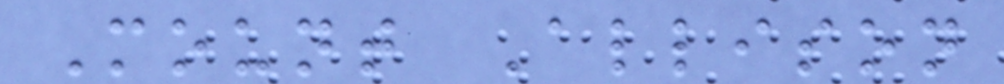Mount Allison
